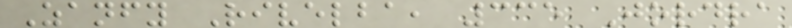Zanfy Rivelba, 335 Jordra
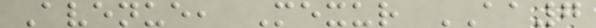Avenue, Mexur AA7
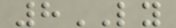8LY
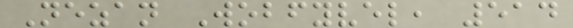Nezan Wobfyvel, 514
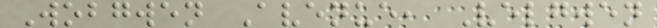Wobgwen Avenue, Velgwen
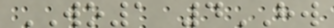WO1 4HW
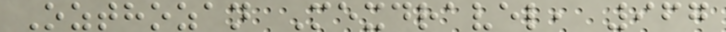Ozthozan Mexdravel, 967
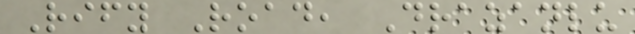Rify Road, Drazanlu
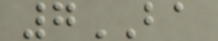7BA
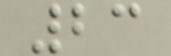23
